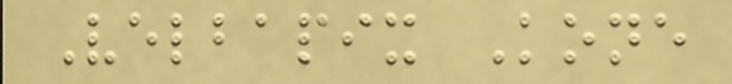Velbapix Kone
